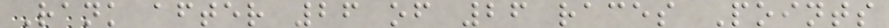Rank after 26 of 26 races Points
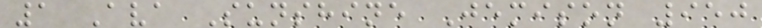1 Ava Sunshine Jemison 950
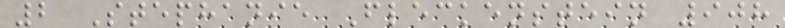2 Stephanie Fleckenstein 908
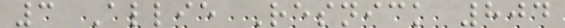3 Allie Resnick 804
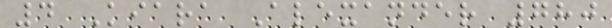4 Kiara Alexander 780
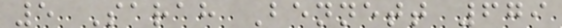5 Sarah Bennett 679
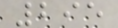295
